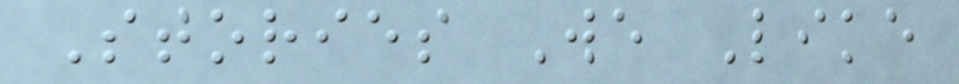Stories We Like
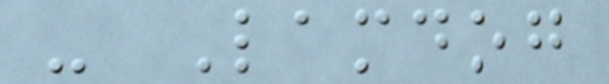- Lamdog
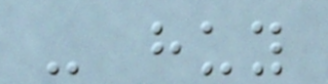- huy
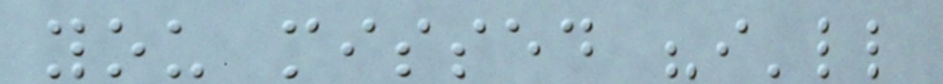you missed "i'll
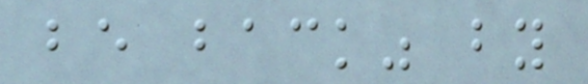be back" by
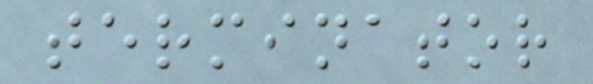terminator
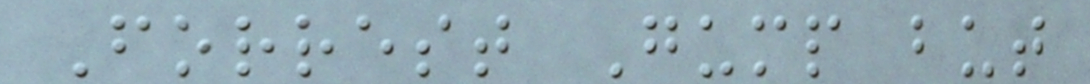Forrest Gump but
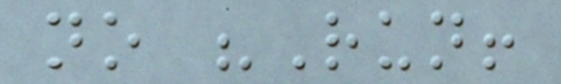no "Run!
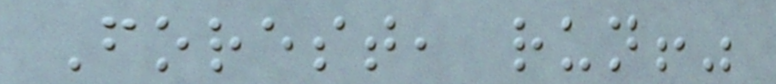Forest, run!"
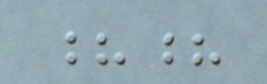??
